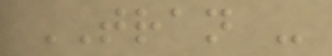TRAN -
